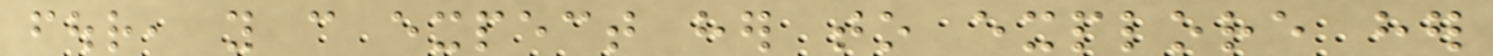four, you can expect her to explore her
